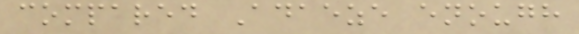compared Adaeze enough
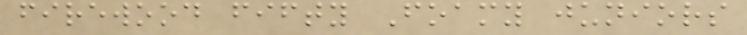firewood fifty Foamy juniors
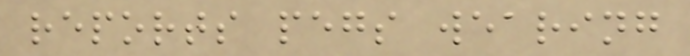reports pegs wearing
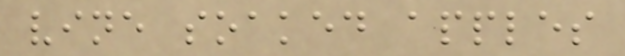vine soaked apples
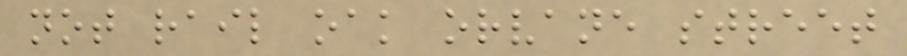not rail oak orvane street
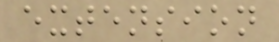extension
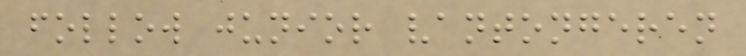follow junior vantongeren
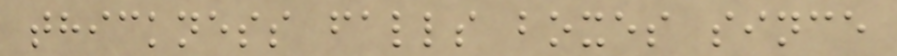thickness falls boxes since
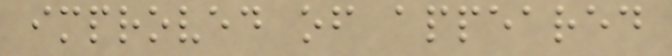improved of appeared
